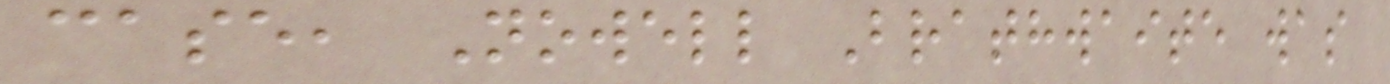case, Nowell Brathwaite was
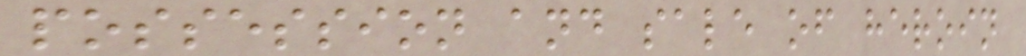possession and sale of heroin
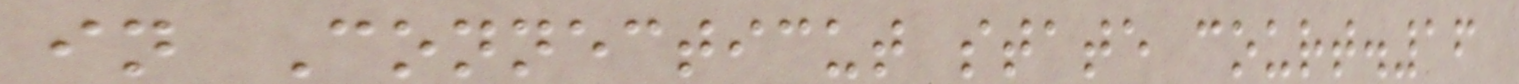in Connecticut state court.16
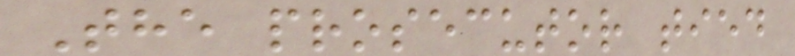The prosecutor tied
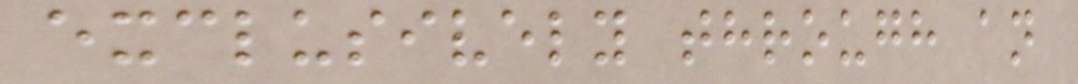exclusively through an
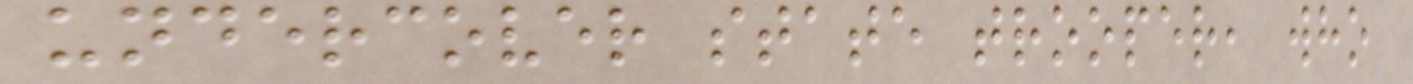undercover state trooper, who
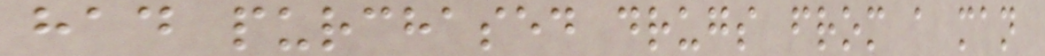had purchased drugs from a man
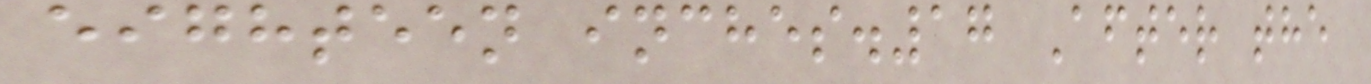eighteen inches.17 After the
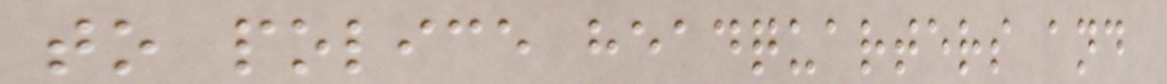to police headquarters and
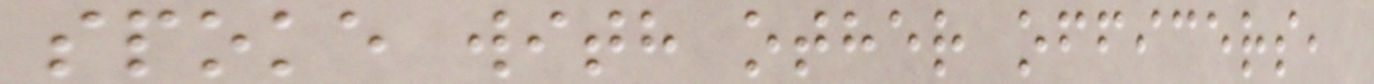spoke with other officers,
